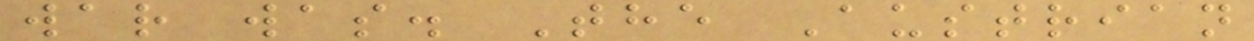war was. The Austrian
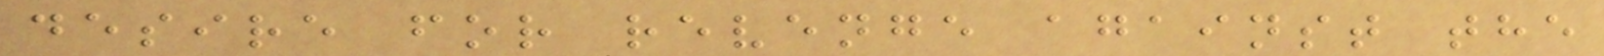desire for revenge against the
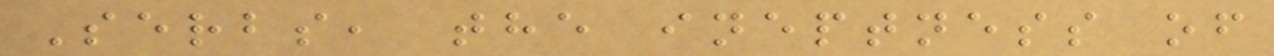Serbs, the ineptness of
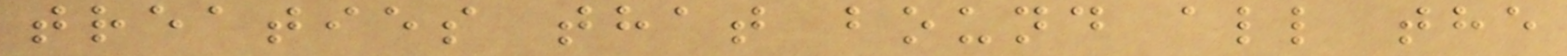treaties that bound all the
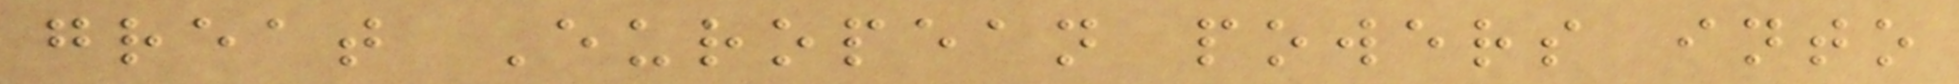great European powers into
